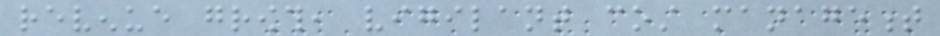revenue growth, vigilant cost management
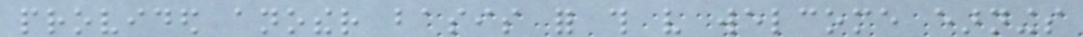provided another basis for this very welcome earnings
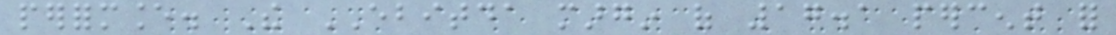performance. The EBITDA margin of 17.1 percent for
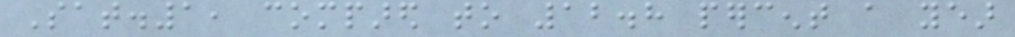Sat.1, compared to 12.8 percent a year
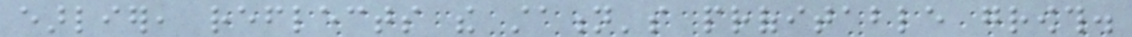earlier, reflects the station's profitable growth.
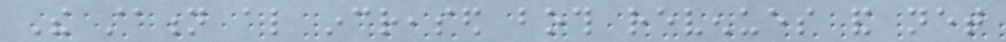The station also increased both revenues and net
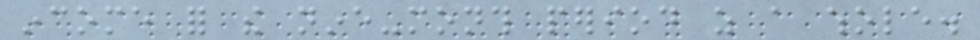income for the nine-month period as a whole.
